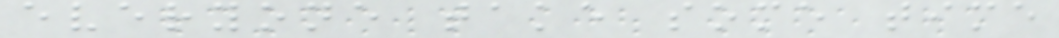everyone take some time
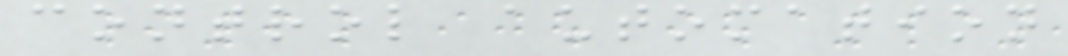control automation
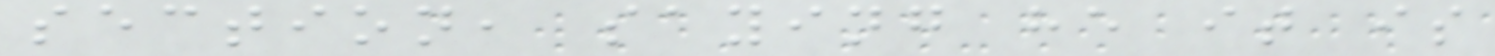section, saying he it is
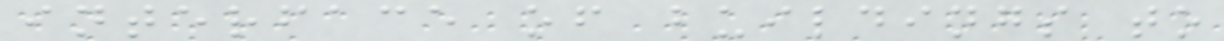interface of buildings to
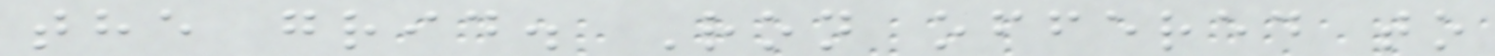the grid. Ron offered to
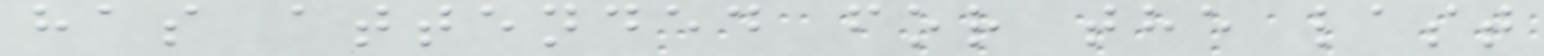has attended for the last
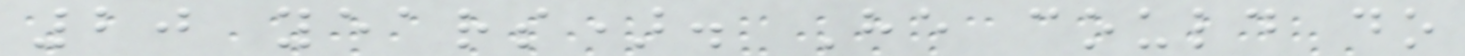20 years). He could do
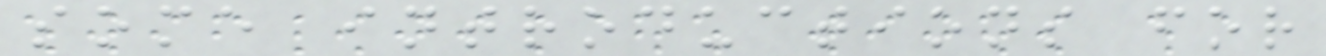some introductions for
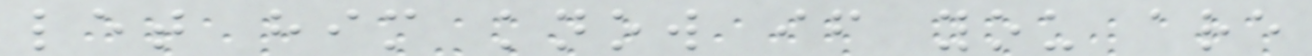let him know if you are
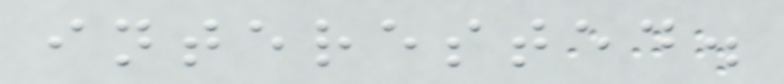interested.
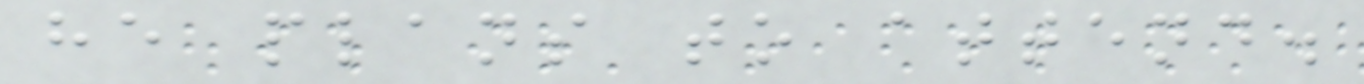he plans to attend.
